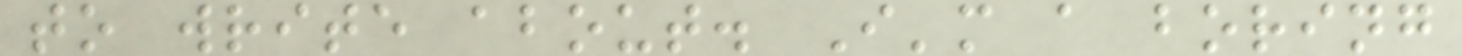to write about. I'm a boring
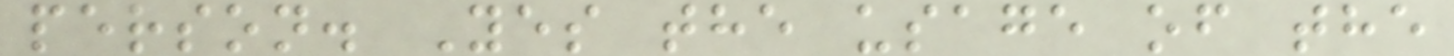person. Yes the usage of the
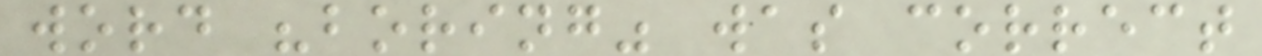word "boring" was correct
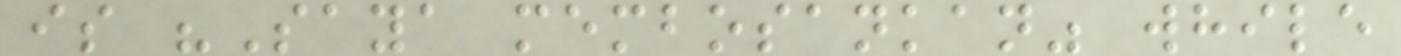is "Saya membosankan" while
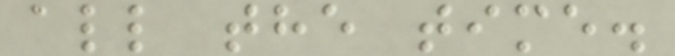all the time.
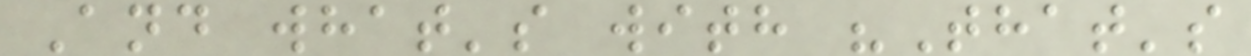And what's with "That's
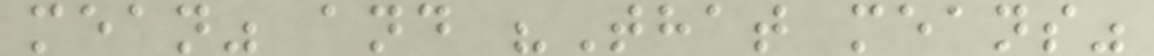mean" and "That means"
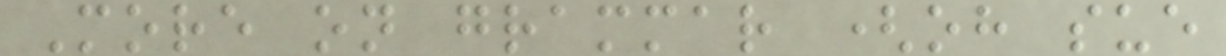More on grammar (oh sue
